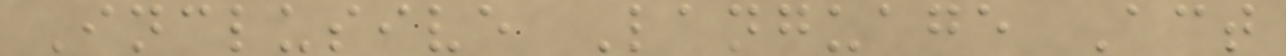Inclusive Language Act
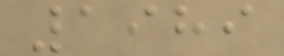1989
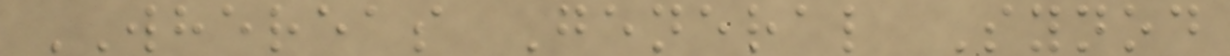WHEREAS General Synod
